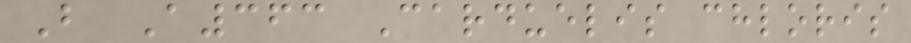B A363 Carduelis chloris
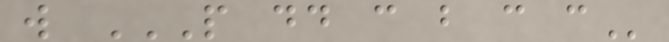w P DD C B C C
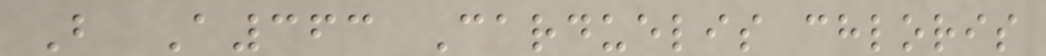B A363 Carduelis chloris
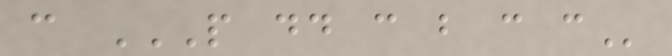c P DD C B C C
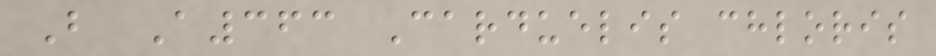B A363 Carduelis chloris
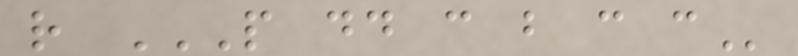r P DD C B C C
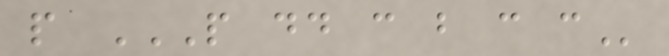p P DD C B C C
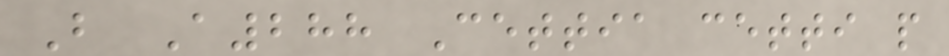B A288 Cettia cetti p
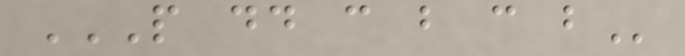P DD C B C B
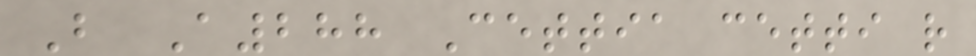B A288 Cettia cetti r
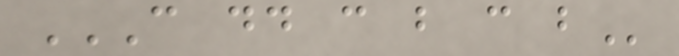C DD C B C B
